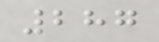287
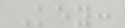Key:
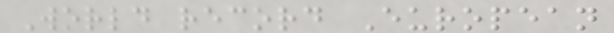World record European
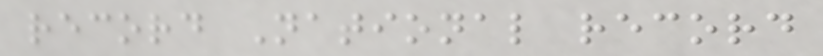record National record
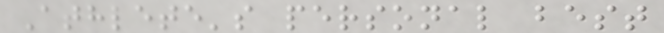Athlete's personal best
